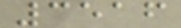3516
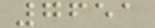7651
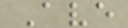Ave
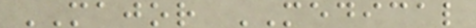MAJOR MEDICAL
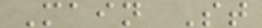Main St
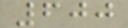600
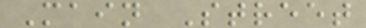Main Street
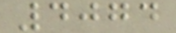4074
